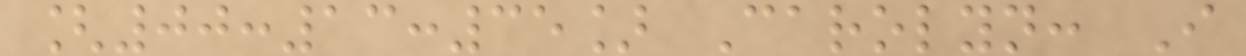[00:13:35] Carolyn: I
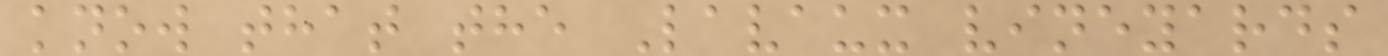know that the Lavaux vineyards
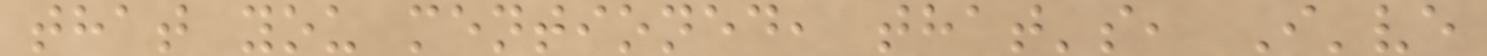that you mentioned, that's, I've
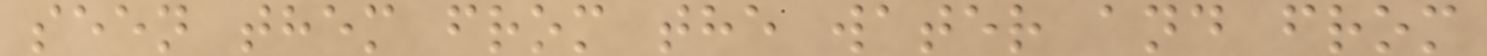seen them from the water and from
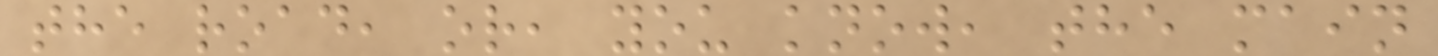the road, or, you know, the main
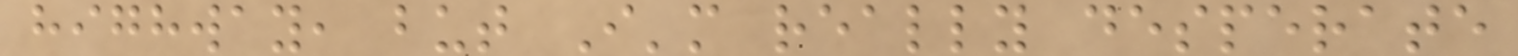highway, but I'm really desperate
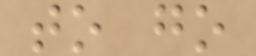to go
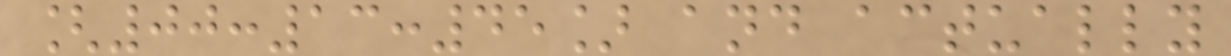[00:13:45] and actually
